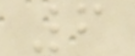6
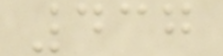437
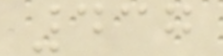437
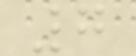7
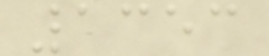1353
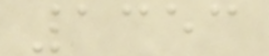1353
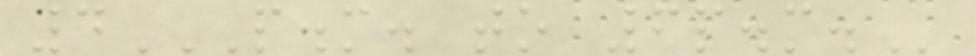4P.M. TO 6P.M.
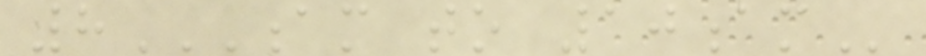8AM TO 10AM
